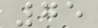75
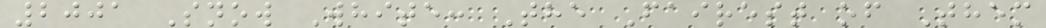2001 Snow White: The Fairest of Them
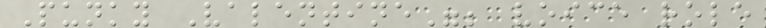Punky Valentine"; voice role
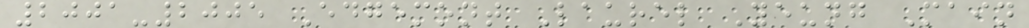2001-2005 Edgemont Laurel Yeung Main
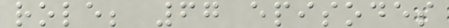role; 67 episodes
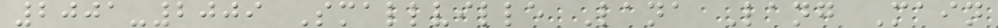2001-2009 Smallville Lana Lang Main
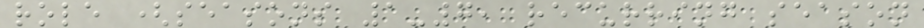role (seasons 1-7, recurring season
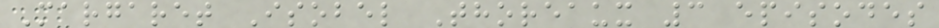Margaret Isobel Thoreaux 3 episodes
